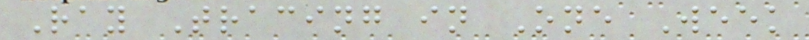Ray Tracing in One Week
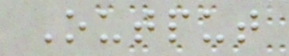Output
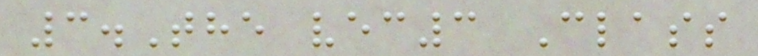3.The vec3 Class
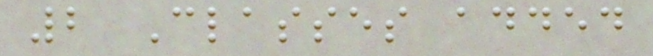2 Classes added
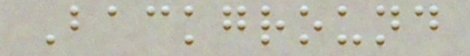Background
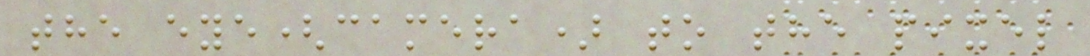the eye(camera) to the pixel
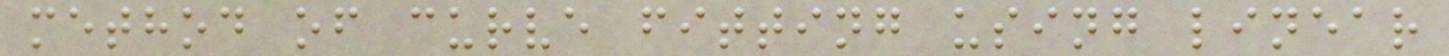method of curve fitting using linear
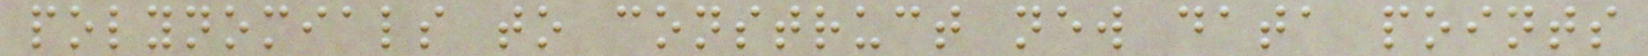polynomials to construct new data points
